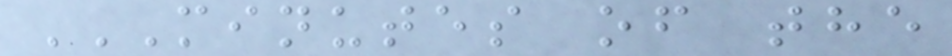MINUTES OF THE
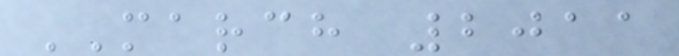MARCH 2011
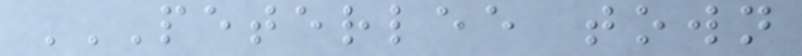PETERLEE TOWN
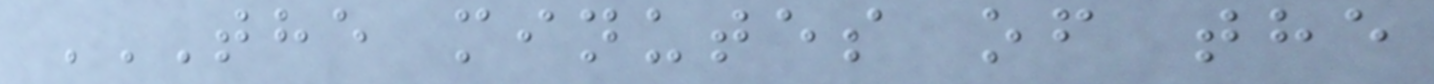THE MINUTES OF THE
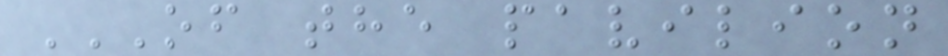OF THE PAVILION
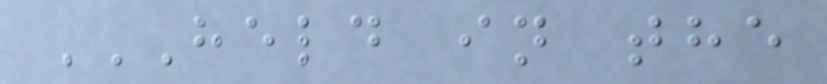HELD IN THE
